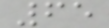65
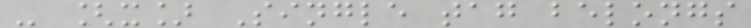- [x] Single tag belongs
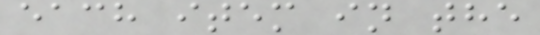each item in the
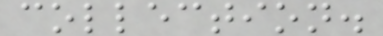collection.
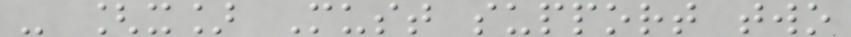- [x] Must support two
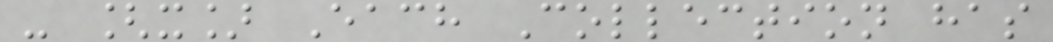- [x] Each Collection has
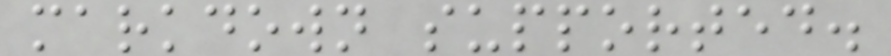markdown supported.
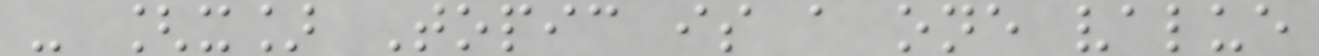- [x] Topic is a one value
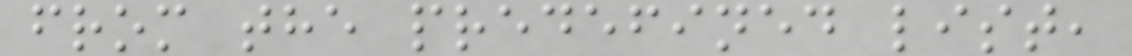from the predefined list,
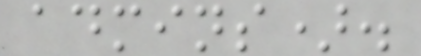admins).
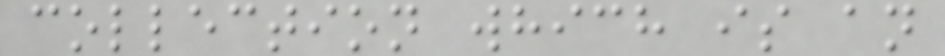collection which is an
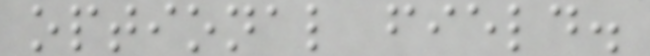optional field.
